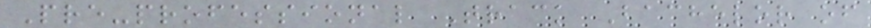Pre-professional Track Bachelor of
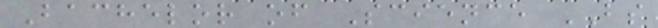Bachelor of Science BS
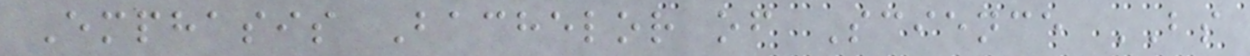Emphasis Bachelor of Science BS
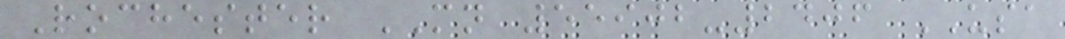Rochester MN 55902-2406 USA
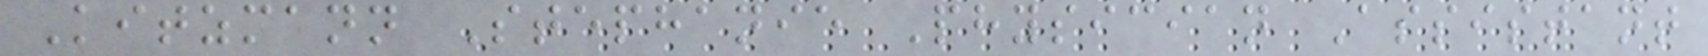Kitzmann Stephanie Physician Assistant
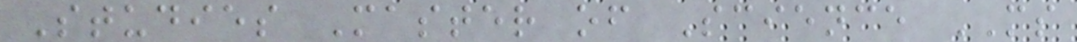Studies Master of Science MS
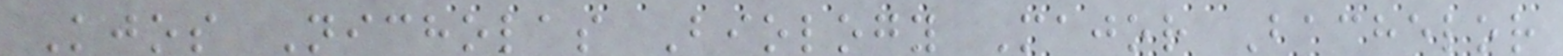Kjos Nicholas Biology Major Bachelor
